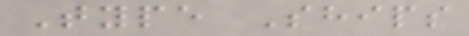Type Ships
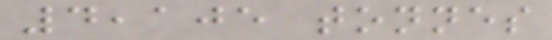4,105 tonnes
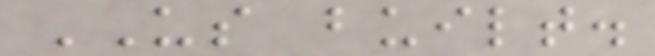US built.
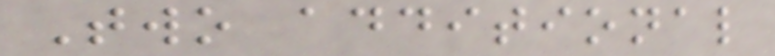Two additional
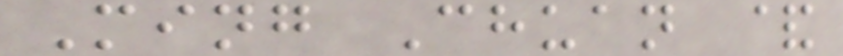Ming Chuan &
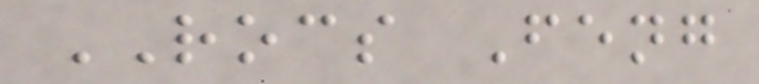ROCS Feng
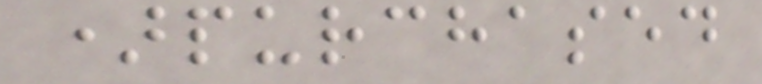)purchased
